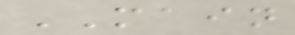MAIN
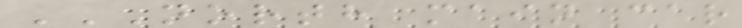NORTH MAIN CAR
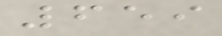659
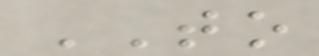TO
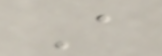A
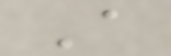A
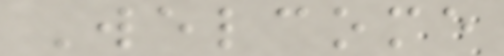Welcome
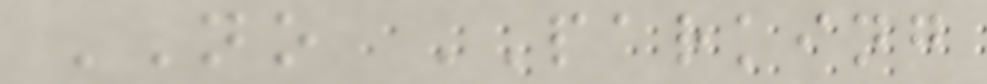NO PARKING
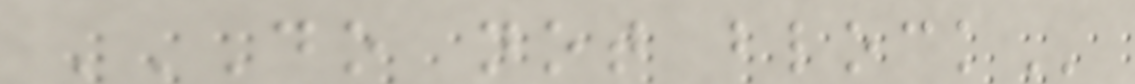DO NOT BLOCK
